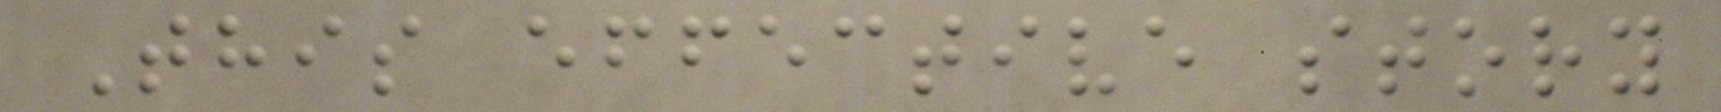This effective story
